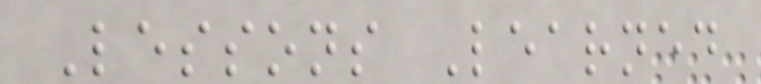Lessons Learned
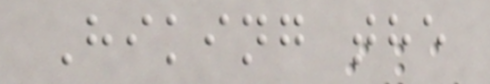Hiking the
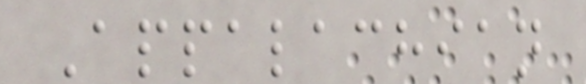Appalachian
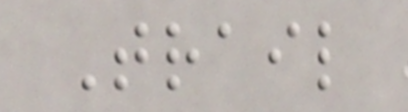Trail
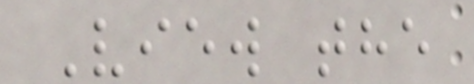View the
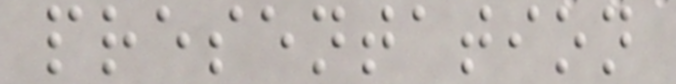presentation
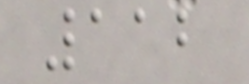112
